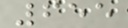655
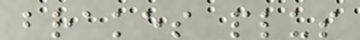brakes plus
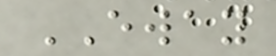EWAY
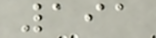191
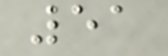51
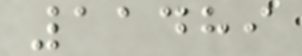11489
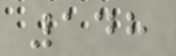148
